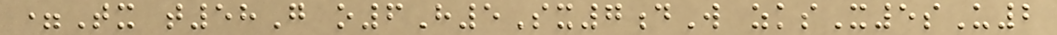=Tx t58G o6H5Sx7dW zksX5sU2
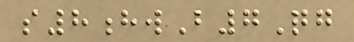s8hwB7Qg
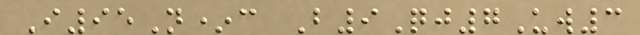I95N*c B9Qj7Uw3
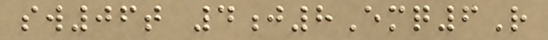sw06t 4j8Emq6R
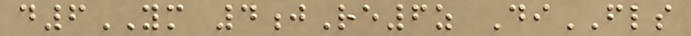d6YM 4jRe6z DiFLS
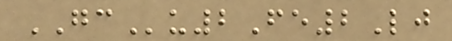GCu2Fe2Lj
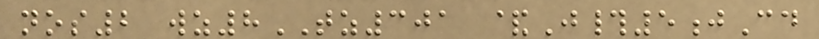nos2 wz8TZ301 &J#5jCd
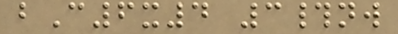bC6x4 3#nw
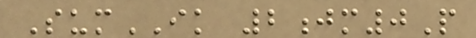SumIK 2jm0P
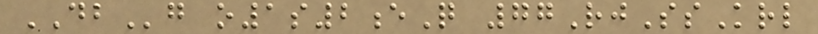DBg o1s2eQ 77RjSsKrl
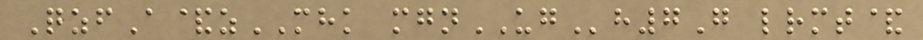QzfA&zMHK mgnUGh7G lrmt&
